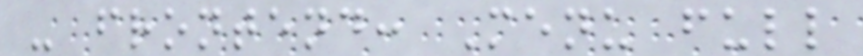- frontend: Menu full
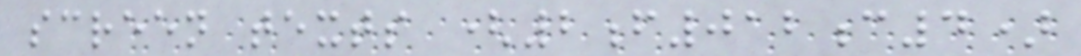screen texts (2f012c4)
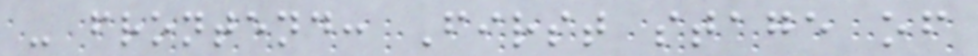- frontend: First stage of
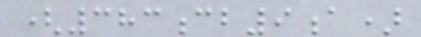(383cb9a)
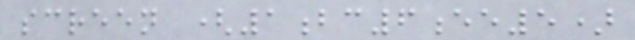screen (1bc6ee5)
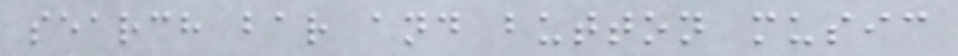search bar and button music
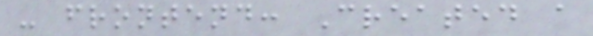- frontend: Created a
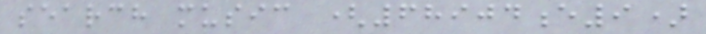search music (68904e9)
